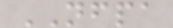NFPA
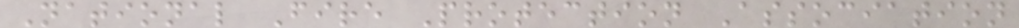National Fire Protection Association
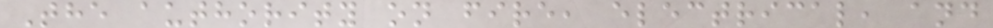The authority on fire, electrical, and
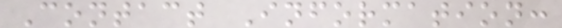Contact Information:
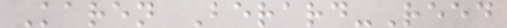Karen Berard-Reed
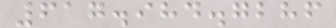617.984.7286
